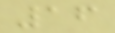16
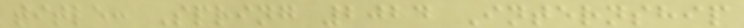title: Spring 2024 Internship
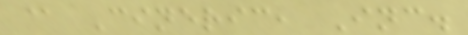@ Cineric, Inc.
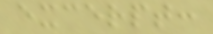excerpt:
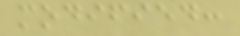modified:
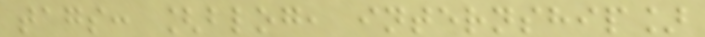tags: [blog, internship]
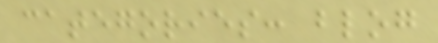categories: blog
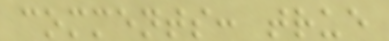comments: true
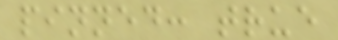pinned: true
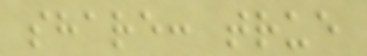share: true
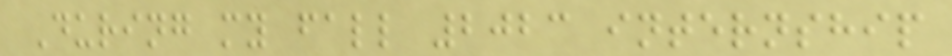During my fall 2023 internship
